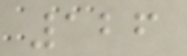126
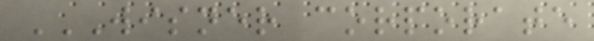WISNER CORPORATE
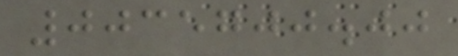0035700.00
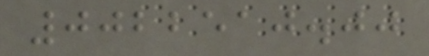0022510.00
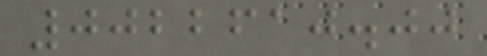0022610.00
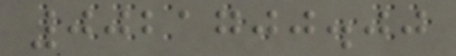0021700.00
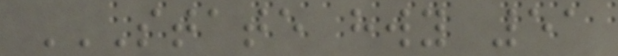STATE HWY 51
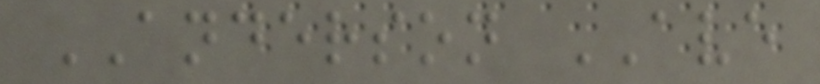ANDERSON AVE
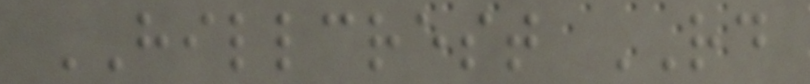HILLCREST RD
